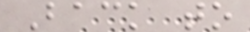Back to
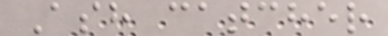Ash catcher
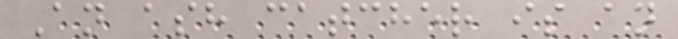An ash catcher is an
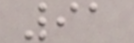91
